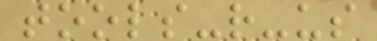tools-r-us
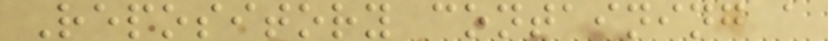Repository containing a
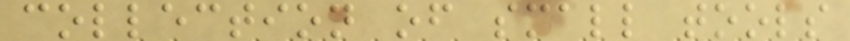collection of small tools
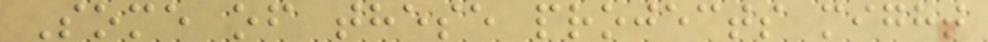Some of these projects might
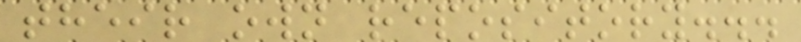their own repository...
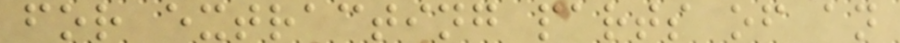for extracting parts of an
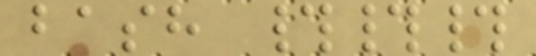bash ###
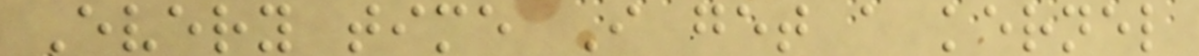Every time I get a kernel
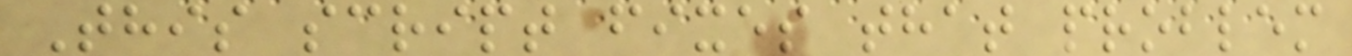This script fixes that problem
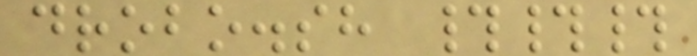drobo.sh ###
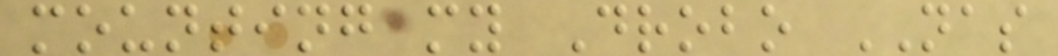mounting my Drobo NAS
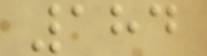184
